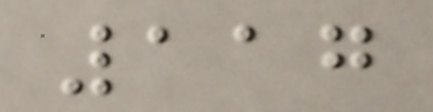117
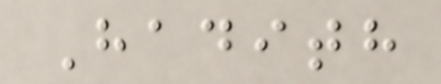Hadith
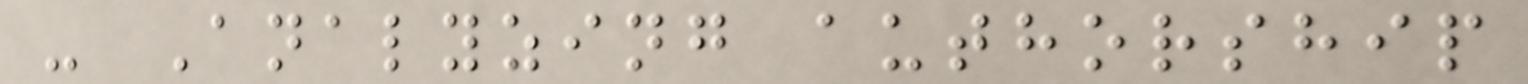- Analyzing authorship
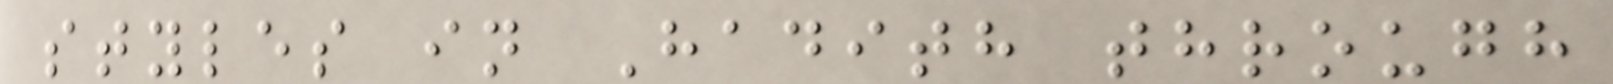styles in Hadith through
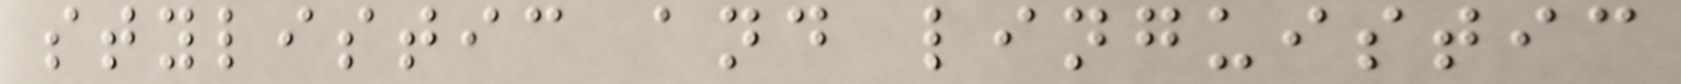stylistic and linguistic
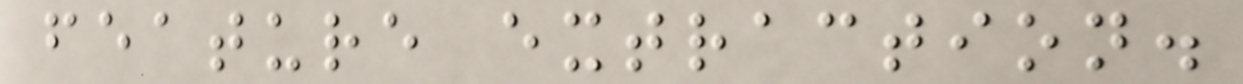feature extraction.
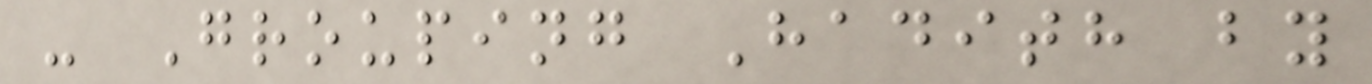- Grouping Hadith by
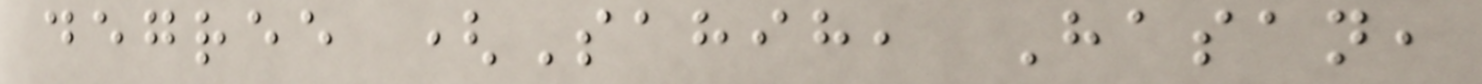degree (Sahih, Hasan,
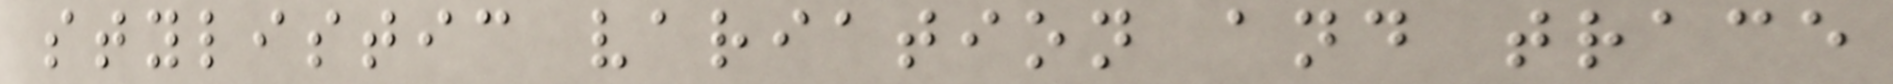stylistic variation and trace
